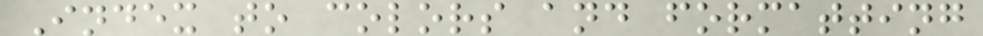Index to colors and formatting
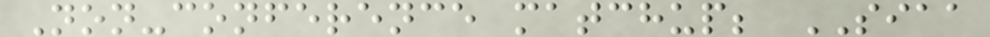Non-conference matchup; SIAA
